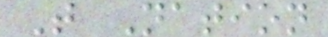T Nation
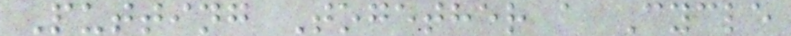Putting Together a Cycle
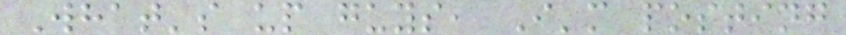What's up guys, I'm posting
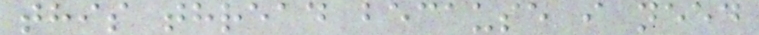this thread because i need
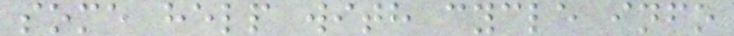some help with cycle info
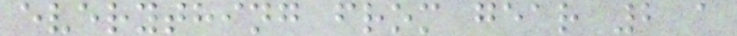everything from gear 2 a
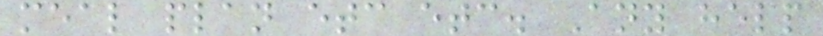meal plan etc etc. Any help
